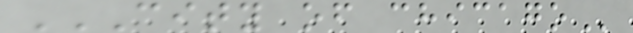CITY OF CHICAGO
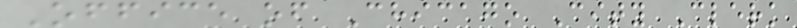Office of Chicago City Clerk
